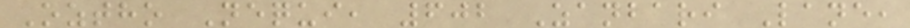Oztho Nequi, 602 Zanbari Lane,
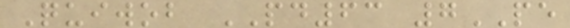Quiwob PD63 7PE
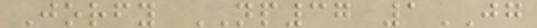Jorfy NP37 1JG
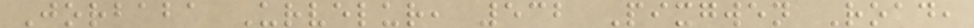Jorbaba Urvelur, 532 Pixgwen Road,
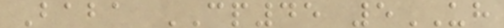Baba CP45 5UH
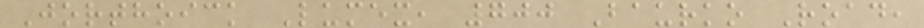Jorthoick Lumex, 700 Baurko Road,
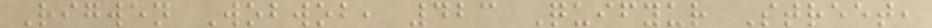Rigwen Wobwob, 423 Quifyur Street,
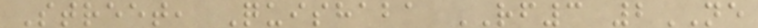Street, Quishaba RF3 2NE
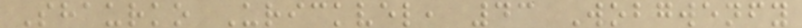Shaurko Urickvel, 43 Wobgwenfy
